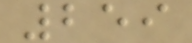259
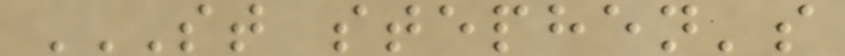ST STEPHEN'S
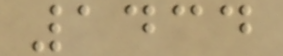1434
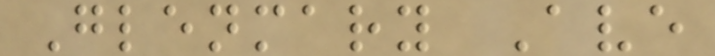Glenmary Ave
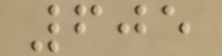605
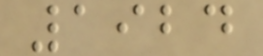1924
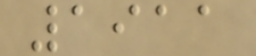1911
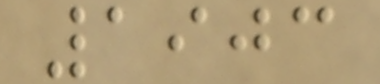1903
